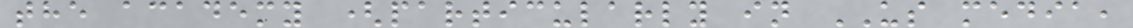the academy (particularly in US media,
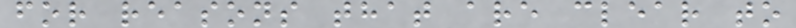for reasons that are clear to
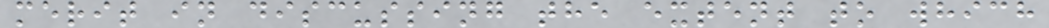merit in discussing the extent to which
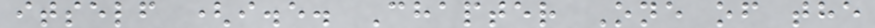itself (i.e. Chapter One of the
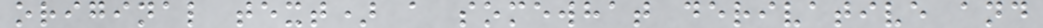original text) a somewhat derivative and
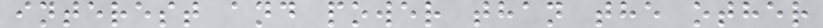interest and power than the other
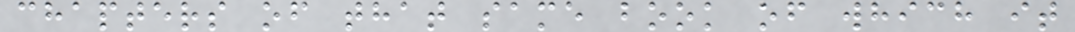chapters of that same book of which it
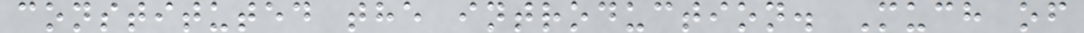constituted the introduction. Much of
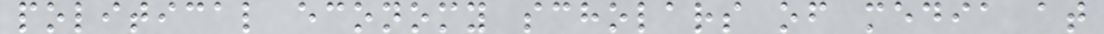political economy scholars of media at
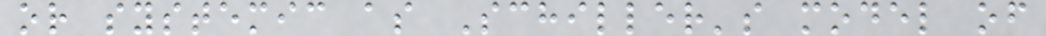or systemic as Schiller's model of
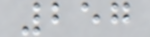257
